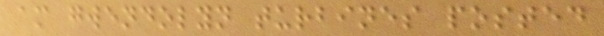am gwendolyn turbines posted
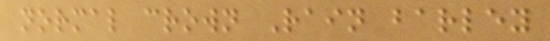normal crown Rain barley
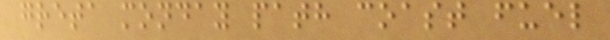greta monday path coast fuel
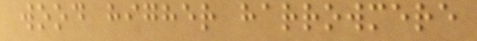wood higher harrowmere
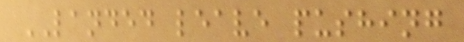LANDED leave pushing
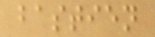bastien
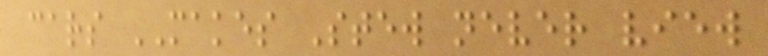cars MAKES Stew never view
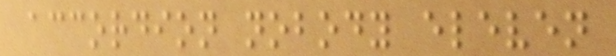accordion nobody eleven
